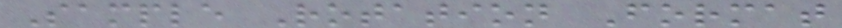Sample Rotation Format
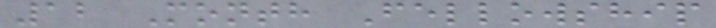12 Month Fellowship
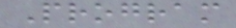Program
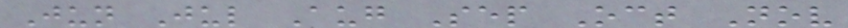Jun Jul Aug Sep Oct Nov
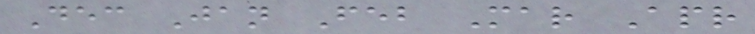Dec Jan Feb Mar Apr
